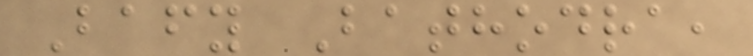Bafy Bathodra,
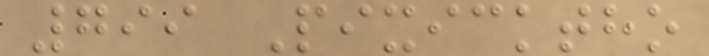799 Pixicktho
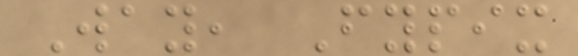Way, Fypix
